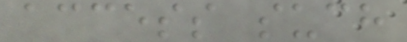access such
